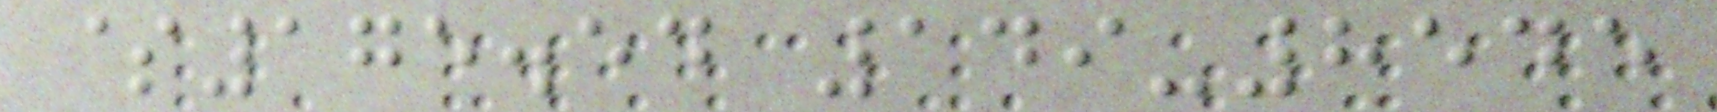$175.54 149-8545
